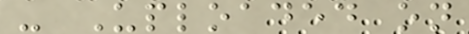- Uploaded on
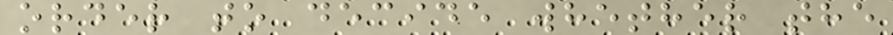order to decide whether the
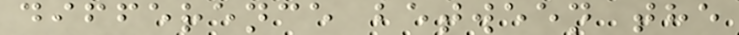difference between the
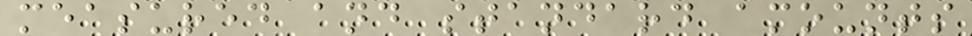measured and standard amounts
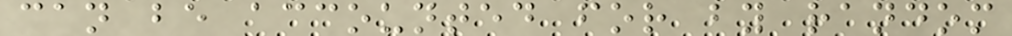can be accounted for by random
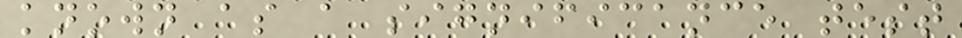known as a significance test
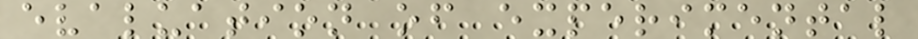evaluation of experimental
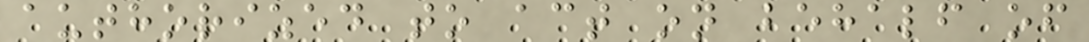authorized to act on behalf of
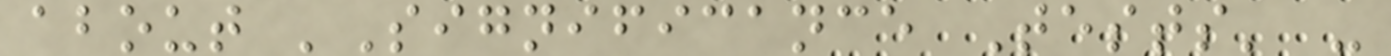about 'Significance Tests' -
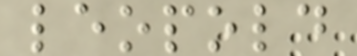leopold
